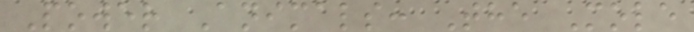Power Animals: The Mole
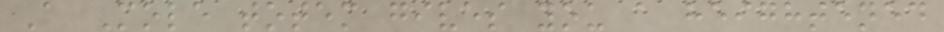A Mole totem gives you a heightened
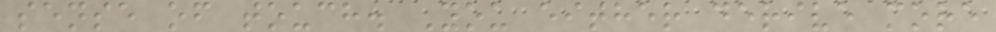sense of touch. You either derive more
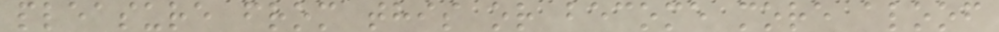pleasure from this or become more aloof
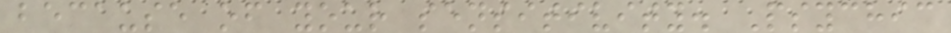because of your sensitivity. Psychic
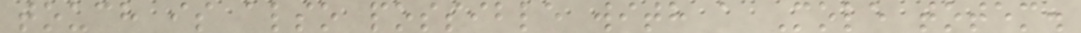touch is also possible with a Mole totem.
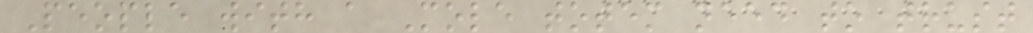People with a Mole totem need to trust
